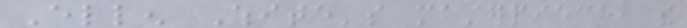Ellen White's masterpiece, the
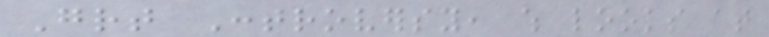Great Controversy, which looks at
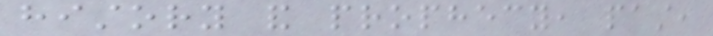history and prophecy, past,
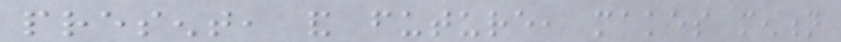present, and future, makes mention
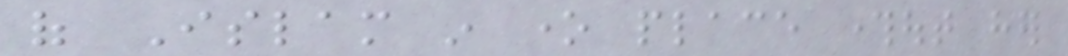of Islam in one place throughout her
